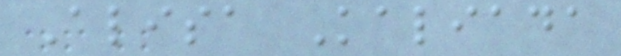Alisa Kaliada
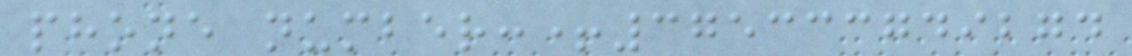phone number:+375333749274
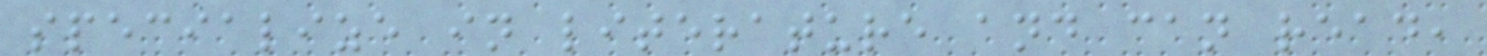specialize in literature and can read,
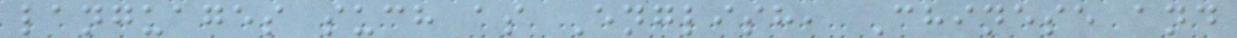languages such as English, Chinese and
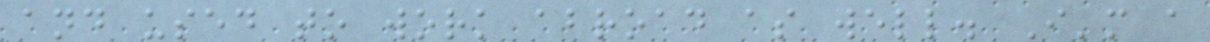and used to work abroad as well. I'm a
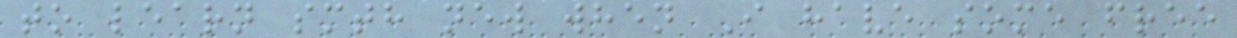to learn smth new when I have some free
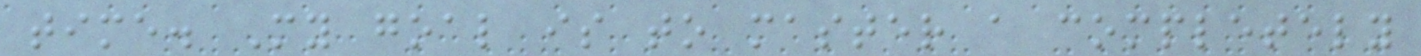time. My goal is to master a completely
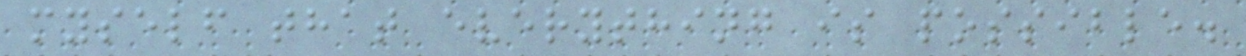myself that everything is possible.
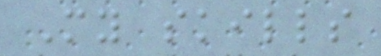My skills
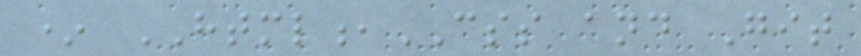* HTML,CSS and Git
